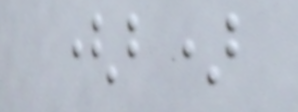(b)
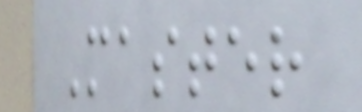Master
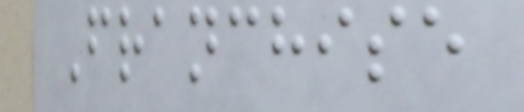Franchise
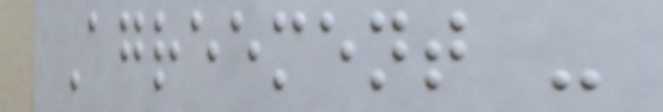Agreement -
